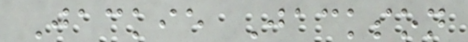Jackie Jackson
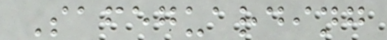Safeguarding
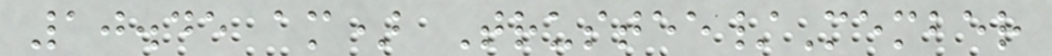10.45 am) Trustee/Member
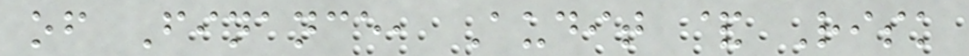of Finance, Audit & Risk
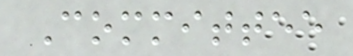Committee
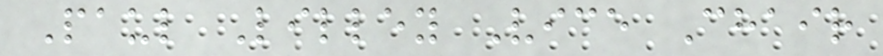Paul Lilley Vice Chair
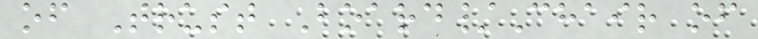of Trust Board/Chair of
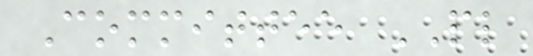Committee PL
